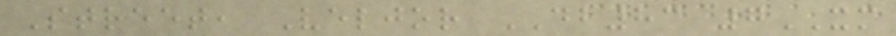Street, Veljor DB83 7XM
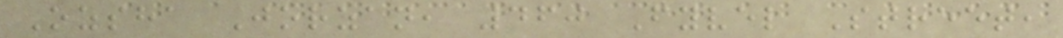Ozsha Jorzan, 460 Fyvel Street,
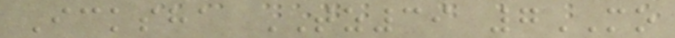Icksha TZ39 7MO
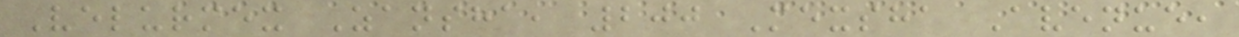Velurmex Zansha, 200 Mexsha Avenue,
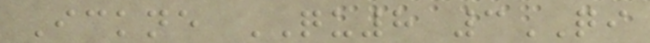Ickne QU8 3QI
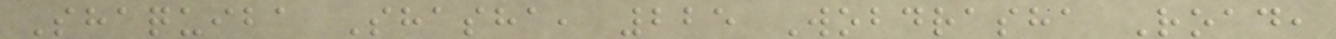Shaquiba Shasha, 225 Wobdrasha Road,
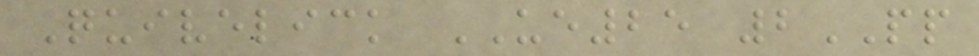Quivelick UE25 2PP
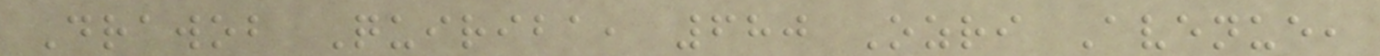Drawob Quiriba, 680 Ozri Avenue,
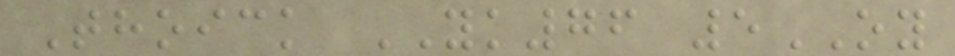Thoick YK76 5OY
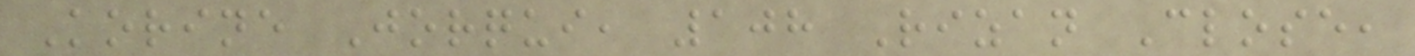Korine Jorqui, 108 Rizan Close,
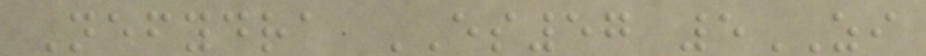Nefydra ES57 5ZI
